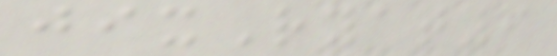jixRyat9
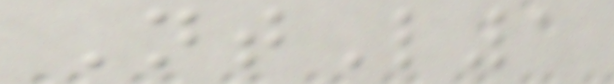NtL1
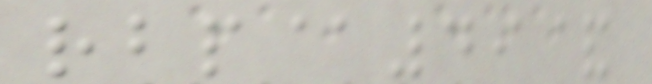rbp@49&
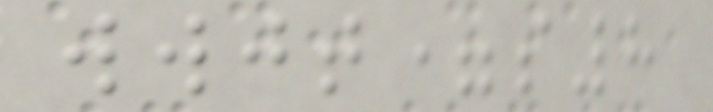wwjt=s8
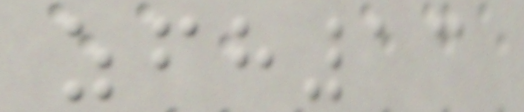zfh13
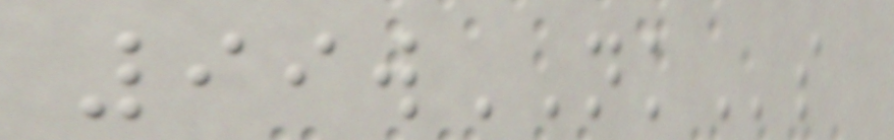99wNKs
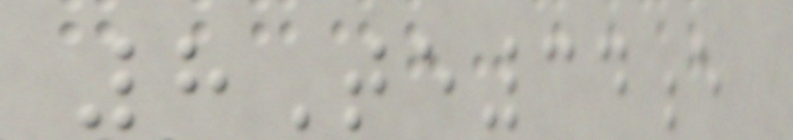8Te34e
